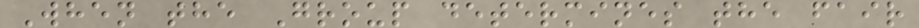When the Group determines the fair
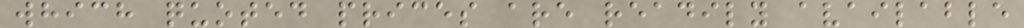which quoted prices are readily available
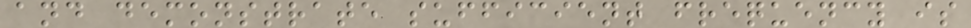and demonstrate sufficient frequency is
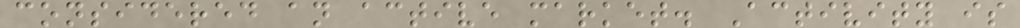considered an active market. Activity is
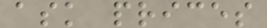ask prices
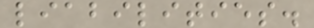liabilities.
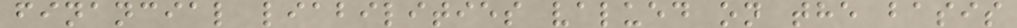financial liabilities valued on the basis
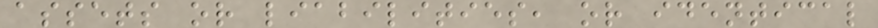assets or liabilities, or identical
